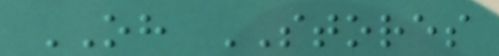OH STORES
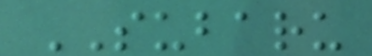SUBARU
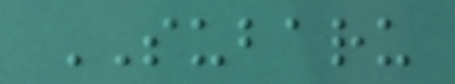SUBARU
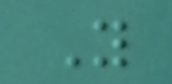Y
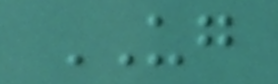UG
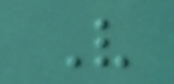V
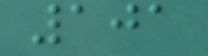101
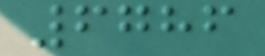6786
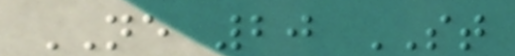NE 20 ST
